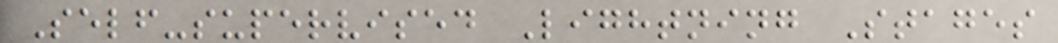Self-supervised Lightning Stages
